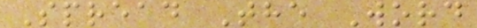Spread The Word
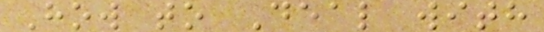How to Deal with
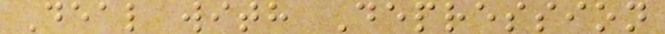Deal with Depression
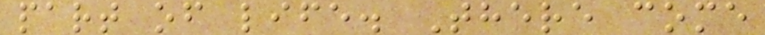part of life. There come
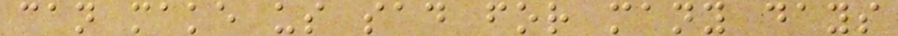can make us sad for many days
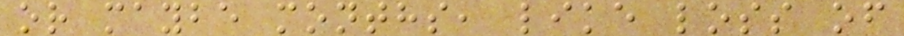or maybe months, like loss of
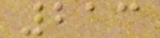213
